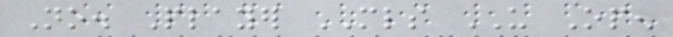No. Player MLS US Open
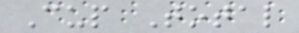Cup Total
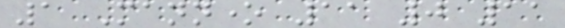1 Mannone 11 0 11
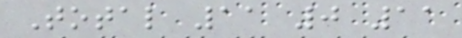Total 11 0 11
